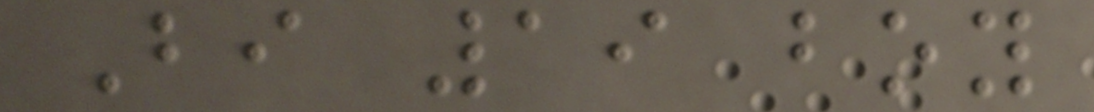Bi 19 boy
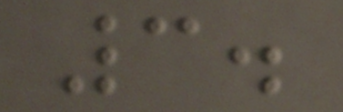3.
